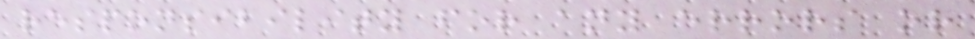responsibility for any errors or
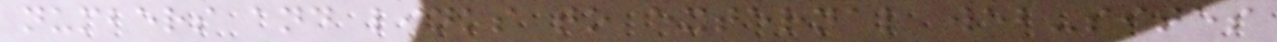numbers and links to external web-sites
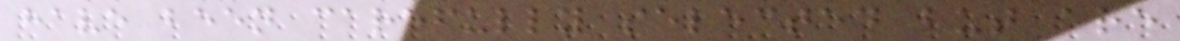have been carefully selected but are
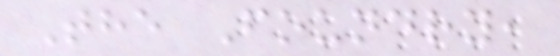The Foundry,
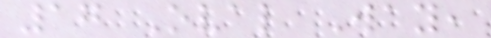17 Oval Way,
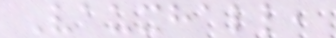Vauxhall,
